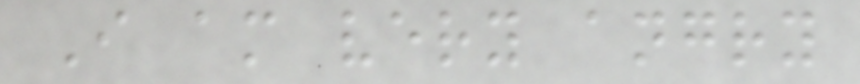I am very angry
